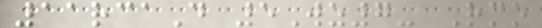11rcaD 5Wz7- Rmo
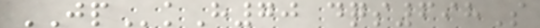JPkH70 dqs698S
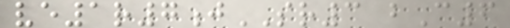ve1r7jSR3 bC6
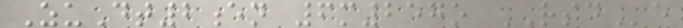ZuDt2en 6m257o RSDe
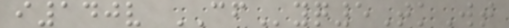i140v CFyq5TkWt
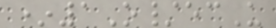*1O/ecU
